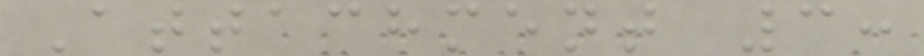Attachment 3:
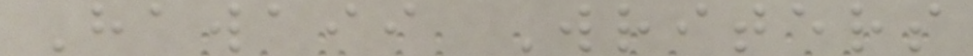Hawaii Writers
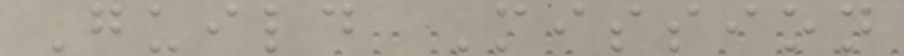Guild Mission
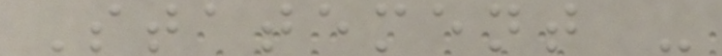Statement -
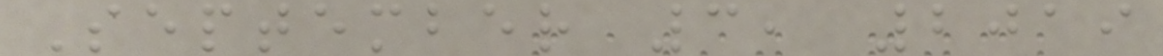September 3, 2019
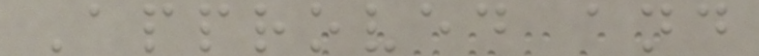Approved and
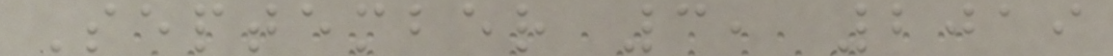September 3, 2019
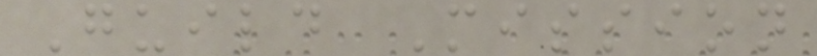Guild Mission
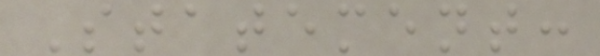Statement:
